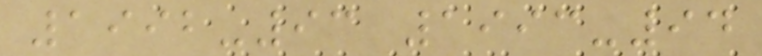1992-93 1993-94
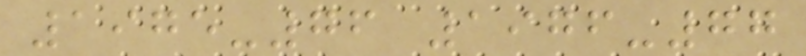1975-76 1976-77
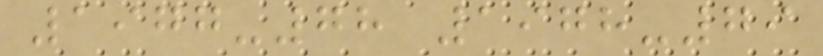1977-78 1978-79
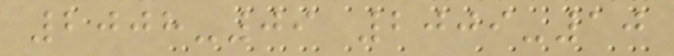2008-09 2009-10
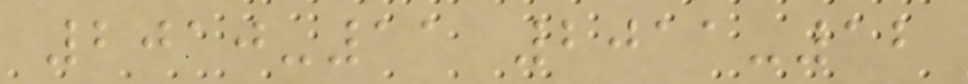2010-11 2011-12
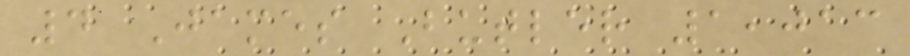4 James Butler 1,013
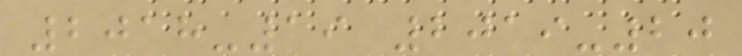2018-19 2019-20
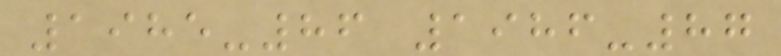1985-86 1986-87
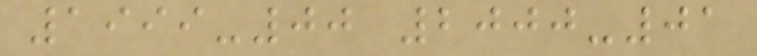1999-00 2000-01
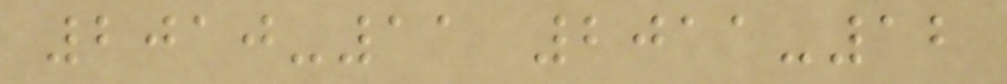2010-11 2011-12
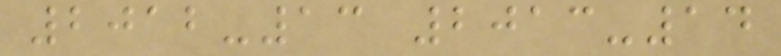2012-13 2013-14
